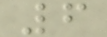6
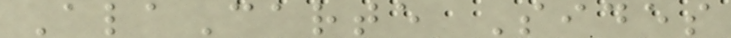AlaCarte Sides
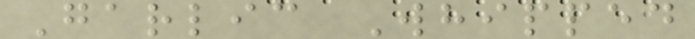Garlic Whipped
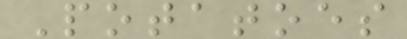Potatoes
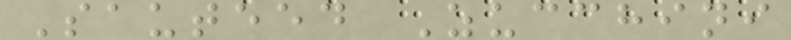Sauteed Zucchini
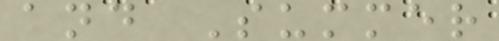and Summer
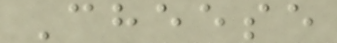Cheese
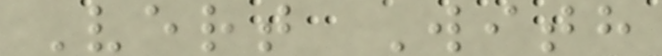Vert With
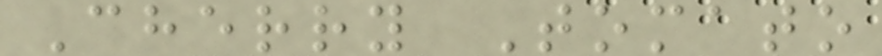Cherry Tomato
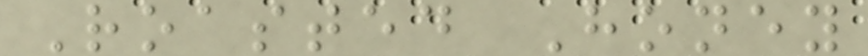Roasted Honey
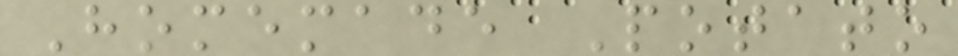Homemade Potato
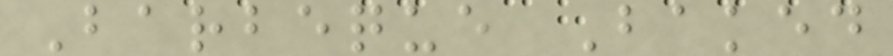Barbeque Baked
